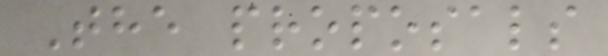The proposals
